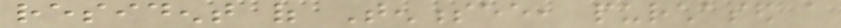resident of Tennessee, purchased a
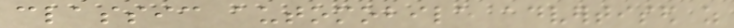classic automobile advertised as
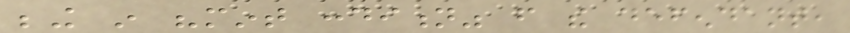being in "mint condition" from the defendant,
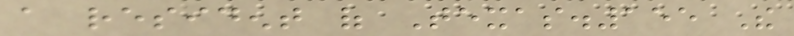a resident of Texas.155 The
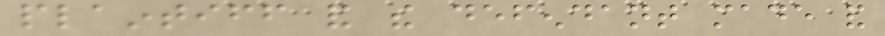plaintiff and the defendant made and
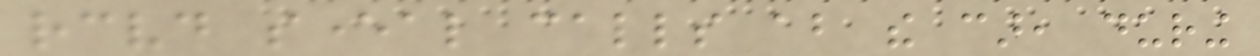received several calls about the car, during
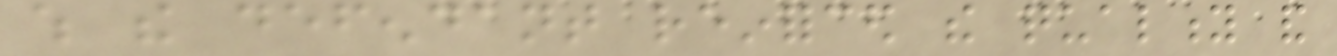which the defendant reinforced the quality and
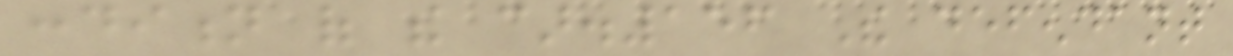condition of the car.156 The defendant
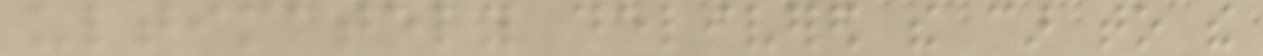ultimately delivered the car to the
